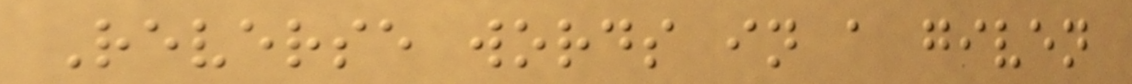Reverse words in a given
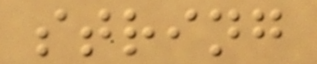string
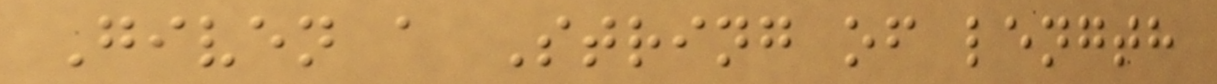Given a String of length
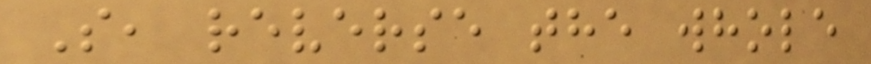S, reverse the whole
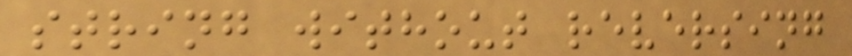string without reversing
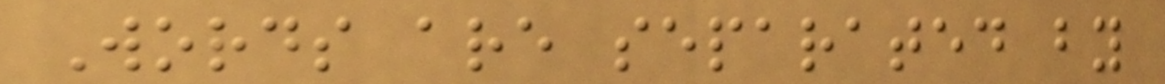Words are separated by
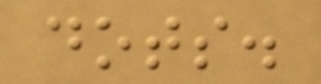dots.
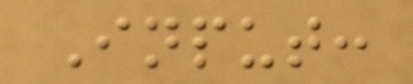Input:
